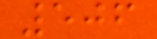506
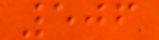506
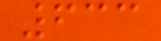633
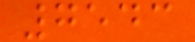7543
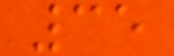35
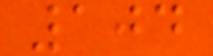104
